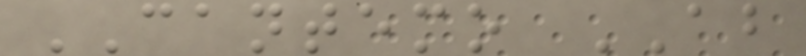CANTEMO AB
